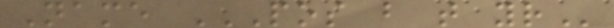Name POS B T YR
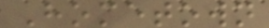Hometown
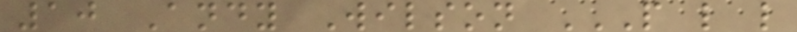10 Andy Wilson P L L
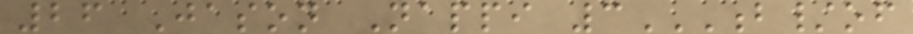26 Jason Nappi 3B/OF
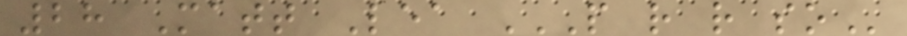28 Matt Lea P R R SO
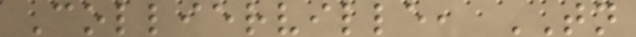Collierville, TN
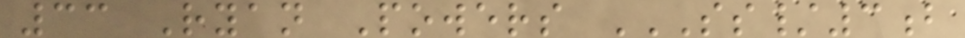33 Ryan Powers SS/3B
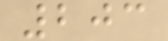203
